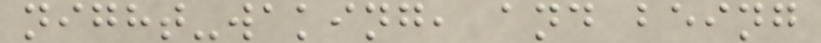night-waking, and being
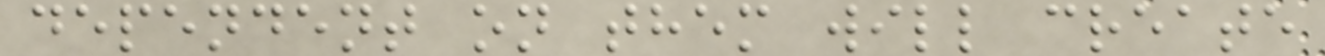dependent on them will create
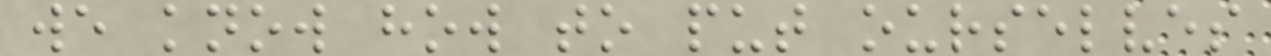we know how to put ourselves
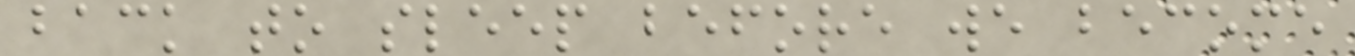back to sleep before we become
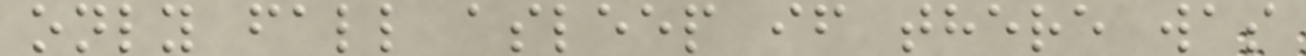only fall asleep if there was
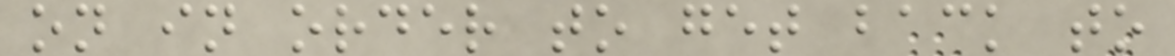on in order to get back to
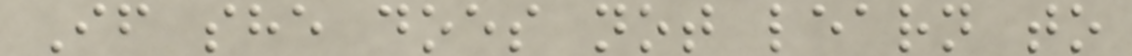If she does not learn to
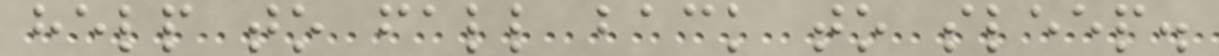help to fall back to sleep.
